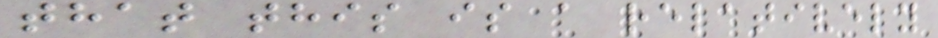that this is a relatively
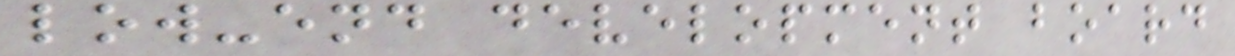low-end development board
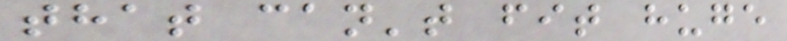that can't fit huge
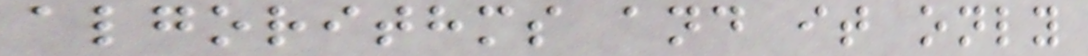algorithms and it only
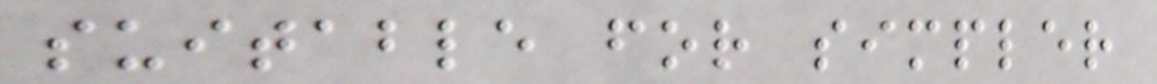suitable for simpler
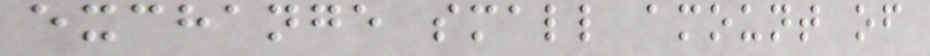exchange small amount of
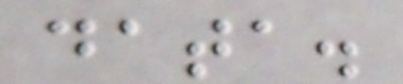data.
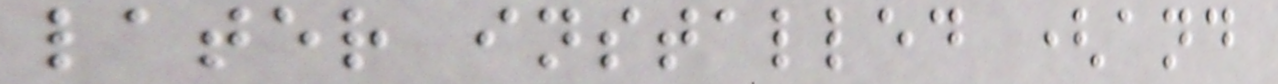later installed (and
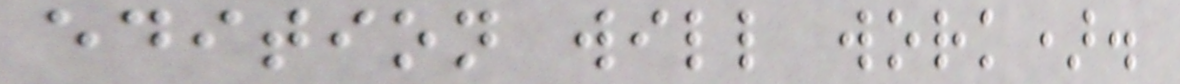edition will work).
